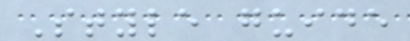Style guide
